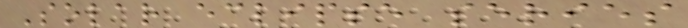Solar eclipse series
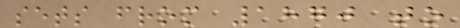sets from 1870 to
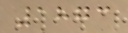1873
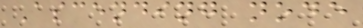Ascending node
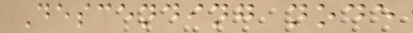Descending node
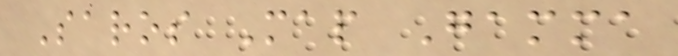Saros Map Gamma
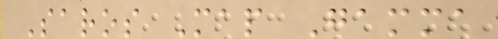Saros Map Gamma
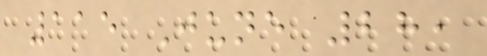115 June 28,
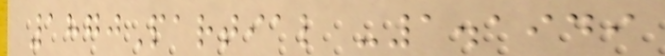1870Partial -1.1949
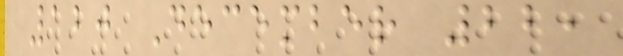120 December 22,
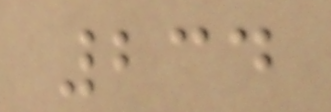234
